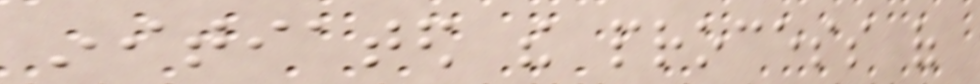initiated the process of
